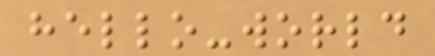hello-world
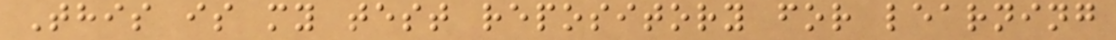This is my test repository for learning
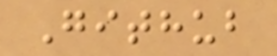Github
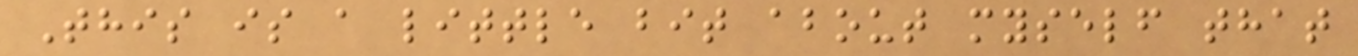This is a little bit about myself that
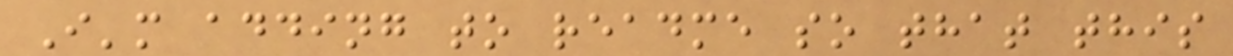I'm adding to readme so that this
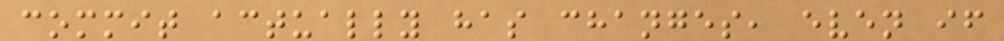commit actually has changes, even if
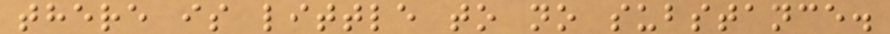there is little to no substance.
